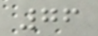76
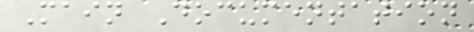Main Documentation
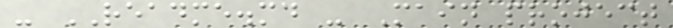- README.md - Main project
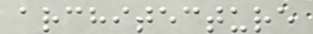architecture
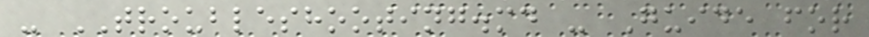- TROUBLESHOOTING.md - Guide for
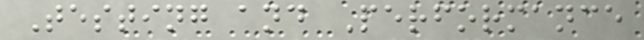Testing and Performance
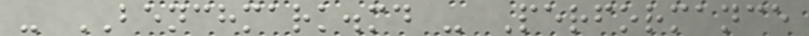- BENCHMARK.md - Performance
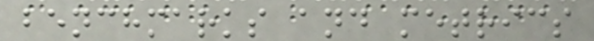benchmarks and metrics
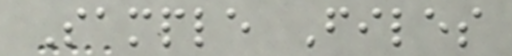Sample Files
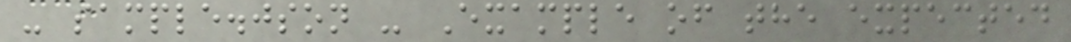- sample.json - Example of the expected
